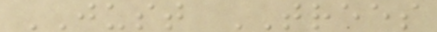JUST TREES
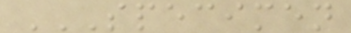SPECIMEN
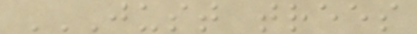JUST TREES
